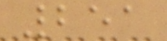251
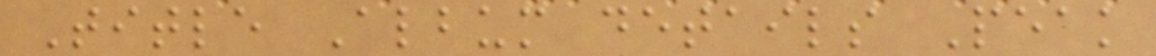Title Album details Peak
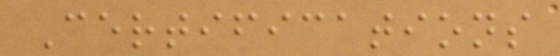Certifications
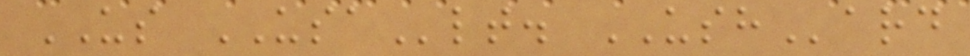US USAlt. USHard
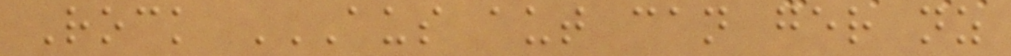Rock AUS AUT CAN GER NZ
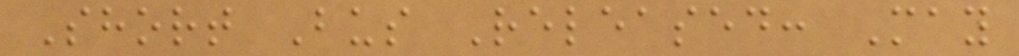Short Bus Released: May
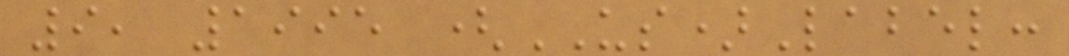9, 1995 (US)Label:
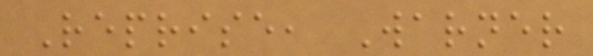Reprise, Warner
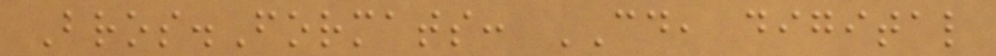Bros.Formats: CD, digital
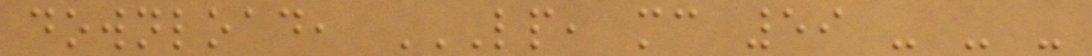download, LP, MC 59 - - -
